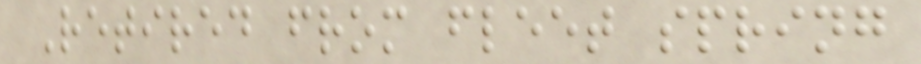Retired from fleet spring
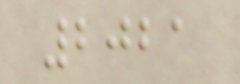2021
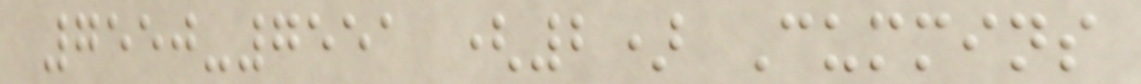7550-7551 (2) Cummins
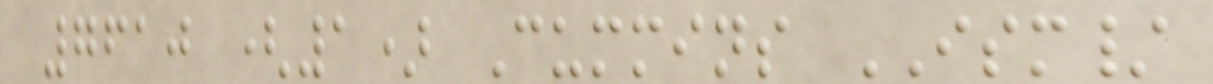7610 (1) Cummins ISM/
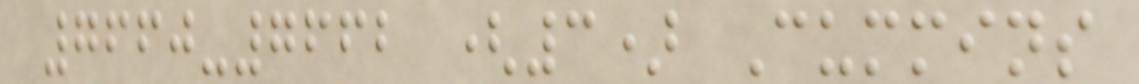7660-7662 (3) Cummins
